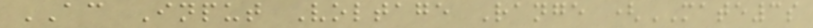AC Input Voltage Range (MATE3s
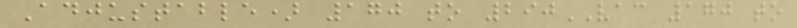Adjustable) 170 to 290VAC 170 to
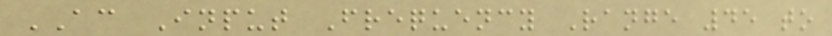AC Input Frequency Range 45 to
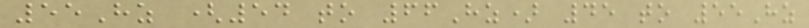55Hz (54 to 66Hz) 45 to 55Hz
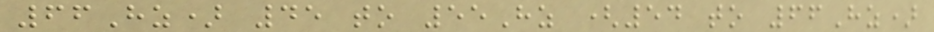66Hz) 45 to 55Hz (54 to 66Hz)
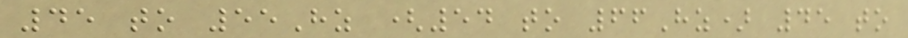45 to 55Hz (54 to 66Hz) 45 to
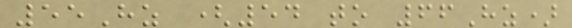55Hz (54 to 66Hz)
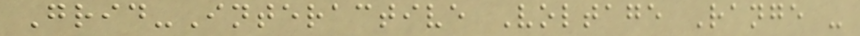Grid-Interactive Voltage Range -
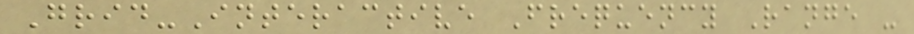Grid-Interactive Frequency Range -
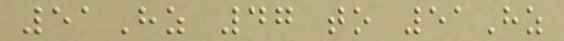51Hz 47 to 51Hz
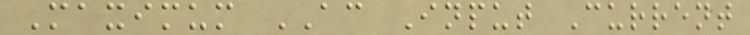Maximum AC Input Current
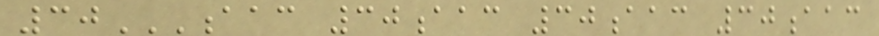30AAC 30AAC 30AAC 30AAC
